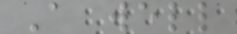A well
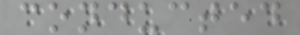conducted
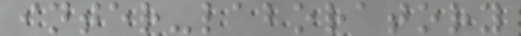inter-laboratory
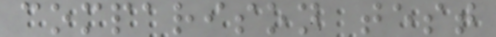comparison test
